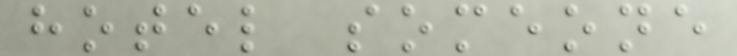hotel someone
